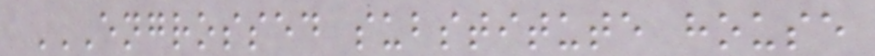ENGROSSED SUBSTITUTE HOUSE
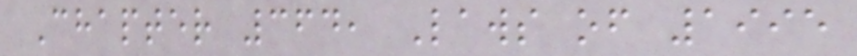Chapter 364, Laws of 1995
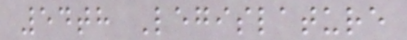54th Legislature
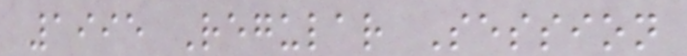1995 Regular Session
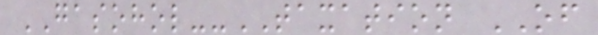GASOHOL--TAXATION OF
